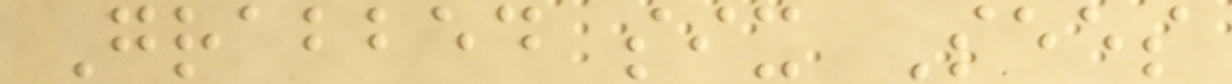Grabbed six Sees
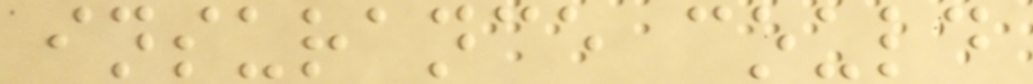insurance could
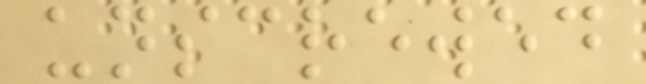unscrewed
